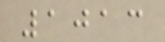1013
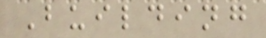Building
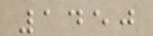1450
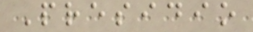Presidio
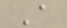A
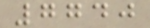7740
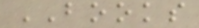BOOKS
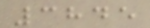3845
